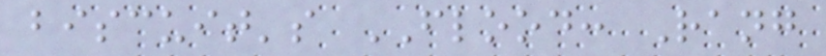biscuit's FLOOD: Rang
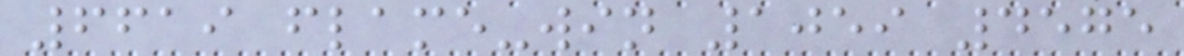6619 flame-win 1059 4575
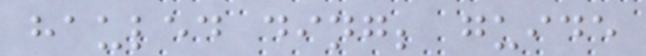hauled ding; guide
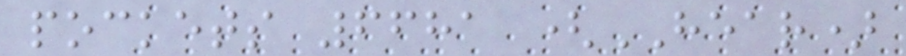pockets 6681 (HEAR)
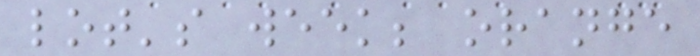lot's week; orange
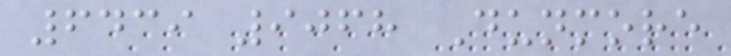6439 9068 Dunmore
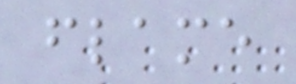flame
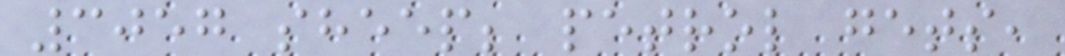3057 sheep; petrol gets,
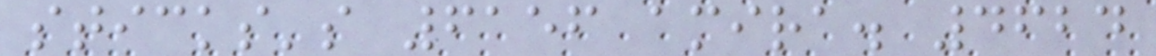sticks's 6156 amira. 4624
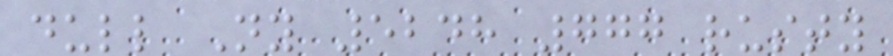dull Ny 5248 777 rusty
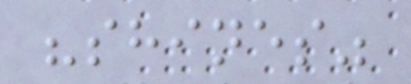"shines"
